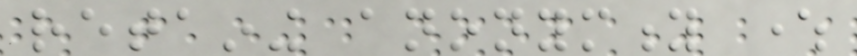retaining anonymity where
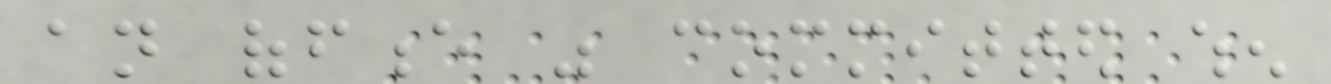an offence was committed when
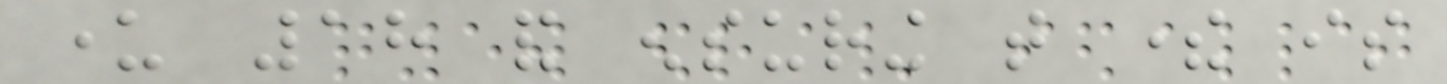under 18 and ensuring that there is
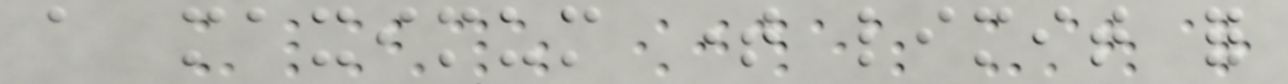a maximum time limit for
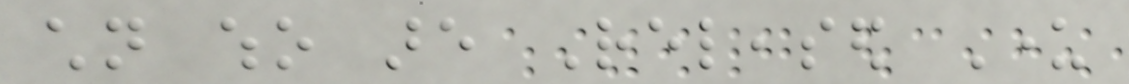children who are Released Under
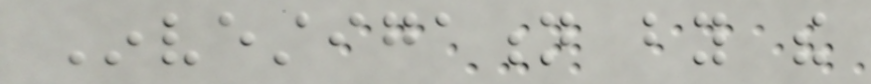Investigation by the
